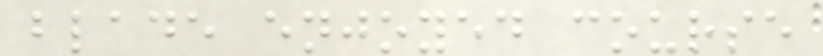blade enjoyed course
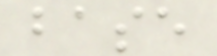base
